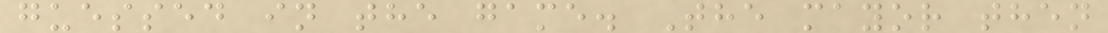guessed in the game. The mayor then
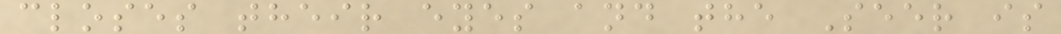closes their eyes and the Seer is
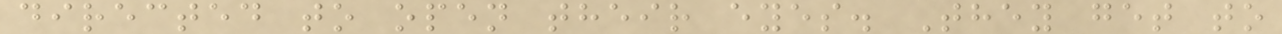directed to open their eyes. They get to
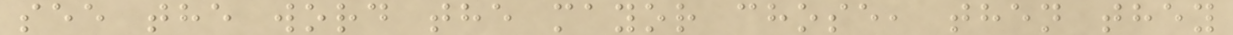see the word the mayor chose, then they
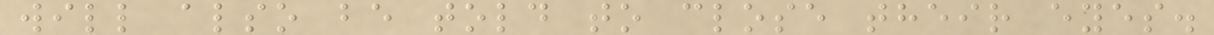will also be told to close their eyes.
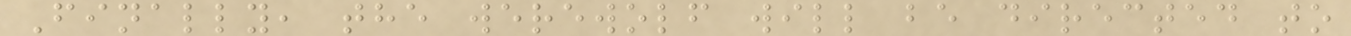Finally, the werewolf will be directed to
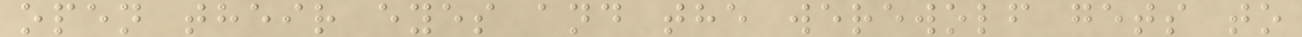open their eyes and the werewolf gets to
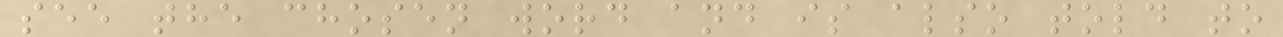see the chosen word and is also told to
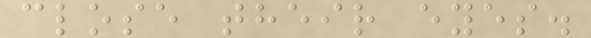close their eyes.
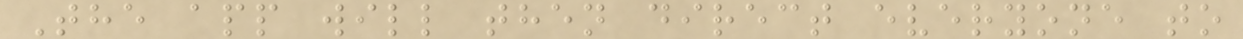The app will then direct everyone to
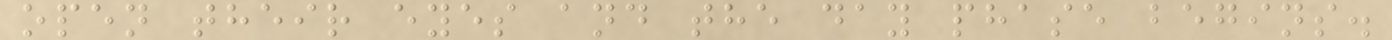open their eyes and the day phase begins.
